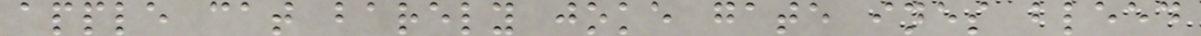apple cat barely joke gate ines bleed
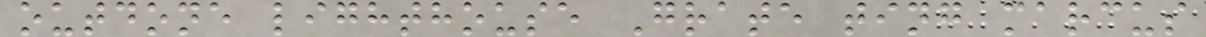outdone lighthouse Grate ting marcus
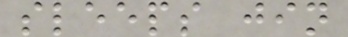sleeps jin
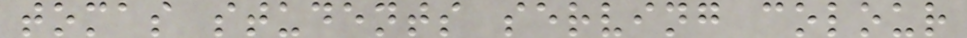tomas students serving colour
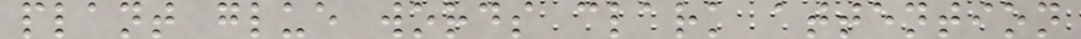plant glue words clark attention
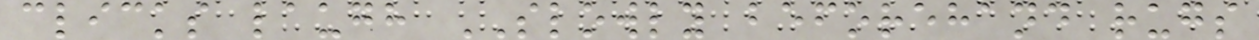clicks laugh SLOWLY beforehand rugs
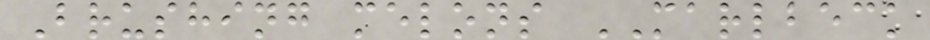Brushing melons MARLBECK
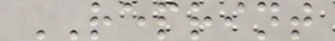REPRINT
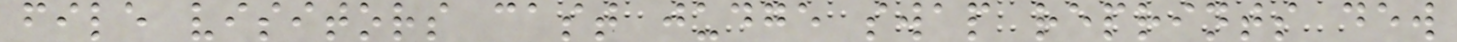file visitors cast judge swap reprints dew
